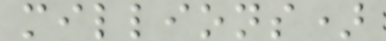millions)
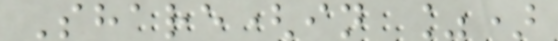Share(in %)
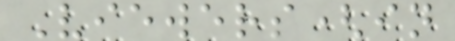Viewers(in
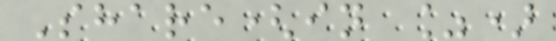Share(in %)
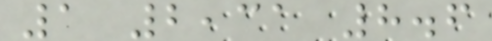1 2,31 8.6
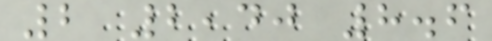2 2,40 8.6
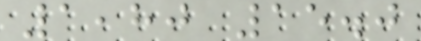1,80 15.0
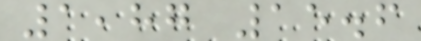1,87 15.6
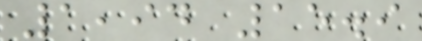1,94 15.9
